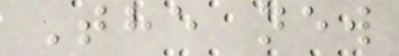The new
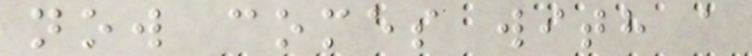now comes with a
